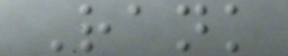Rank
